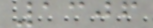1306
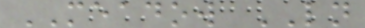MEADOW LN
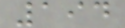194
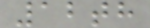12th
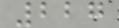227
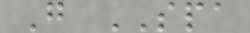G SPA
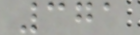371
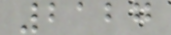2127
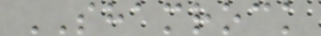SHAMROCK
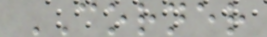CORNER
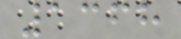1368
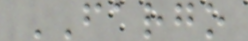FARGO
